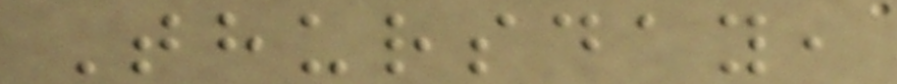Thursday,
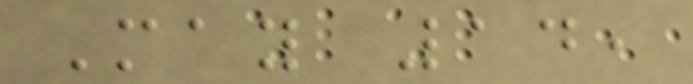May 14,
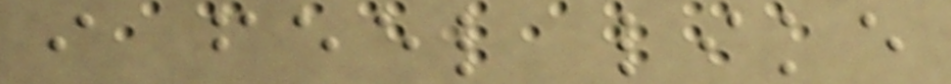i feel like
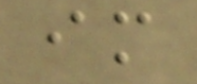im
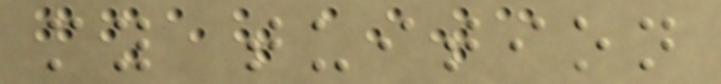my tuition
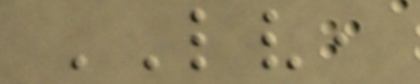LV,
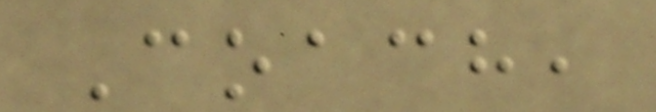Coach,
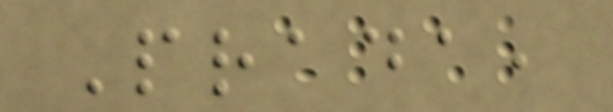Prada,
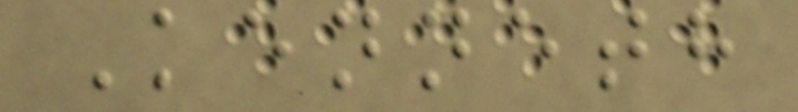Kenneth
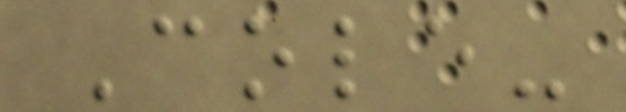Cole-
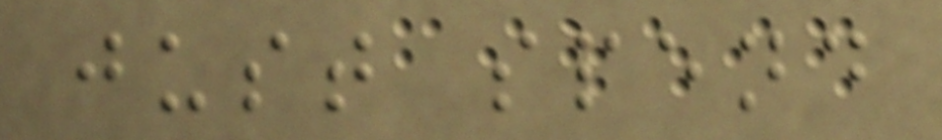just spend
